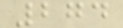274
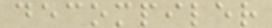decompiler
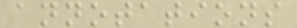annotations
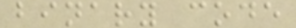binary code
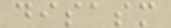disasm
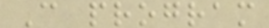C program
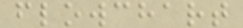flowchart
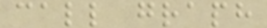call graph
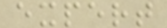expert
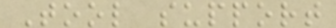Tool support
